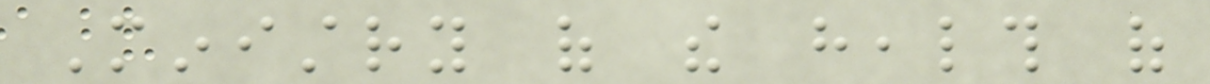Ministry of the health of
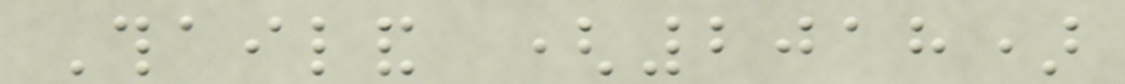Thailand (2018)
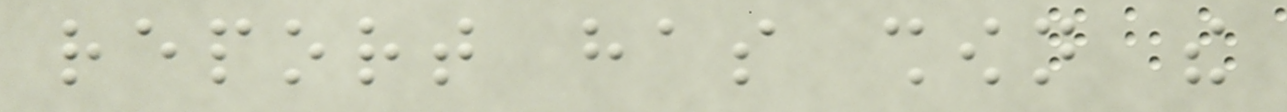report has shown the
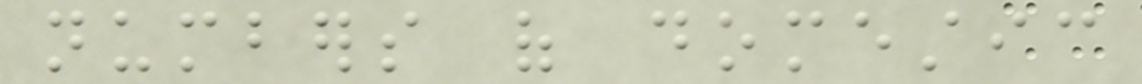numbers of domestic
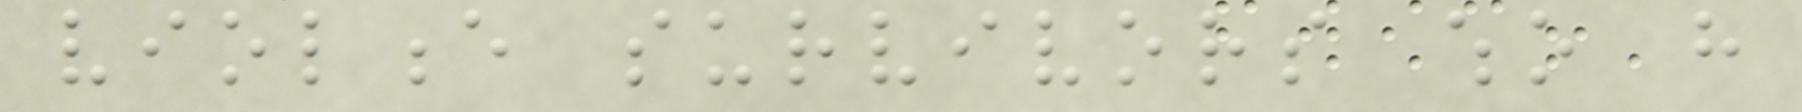violence survivors who have
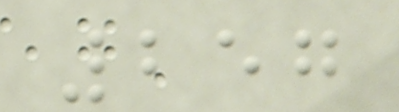257
